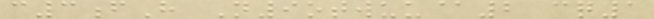c3fH N9otwuu@2 cq1
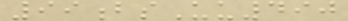99bsUu490
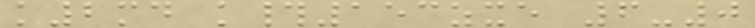k2md k#153zxe 6-0
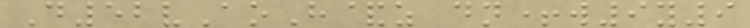D52vAoH&z dn+w9y9
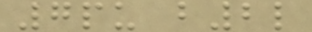7pu b2l
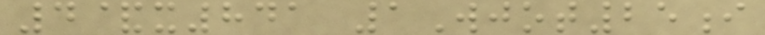4&x841 1Wjot25i
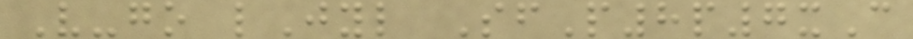V-go lJyl SfP8p7xC
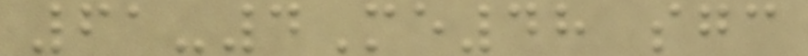61-4Me48 sgc
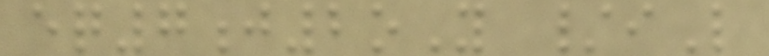eq7j2oY /iL
